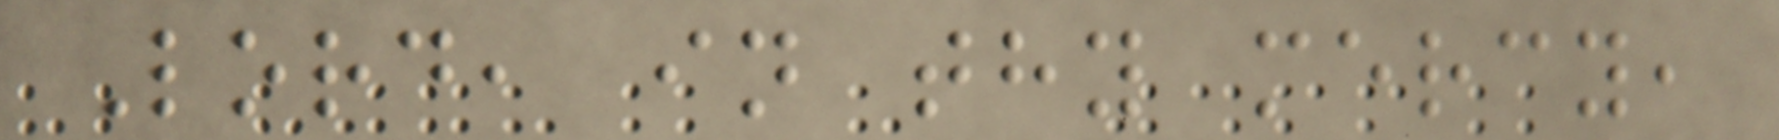Lord, in thy mercy,
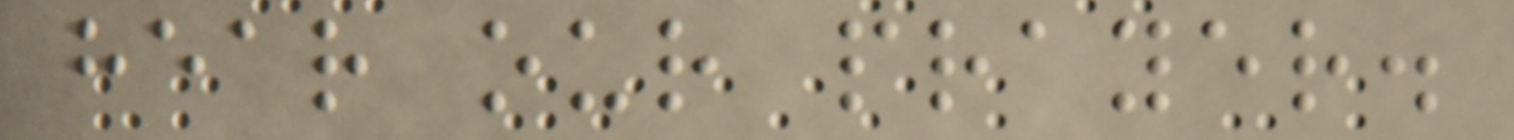hear our prayer.
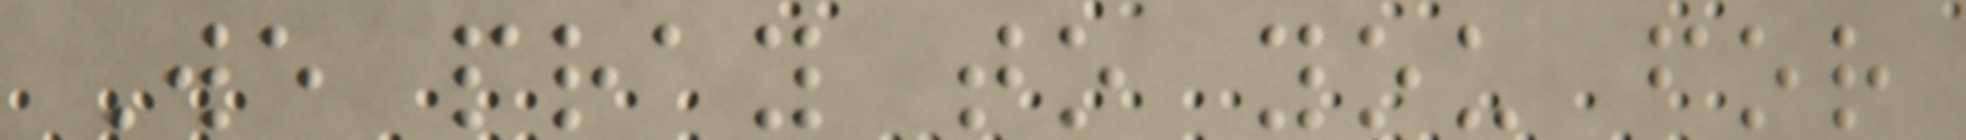We pray to you for
